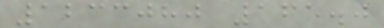1233080 165.0
